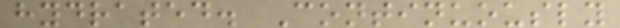hydrated. Continuously
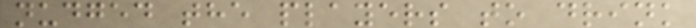nudged the players to drink
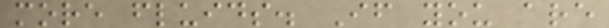more fluids. If you are
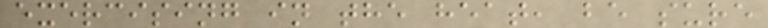exercising in the heat, be sure
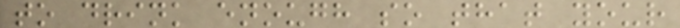to drink enough so that your
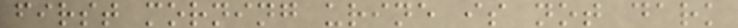first morning urine is not dark
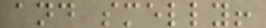and smelly!
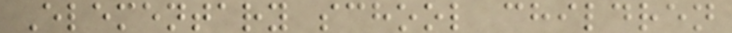Elementary school children
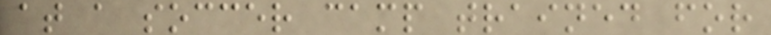at a soccer camp trained for
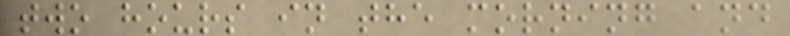two hours in the morning and
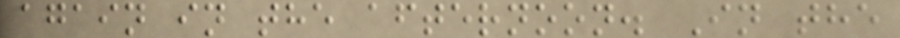again in the afternoon. In the
